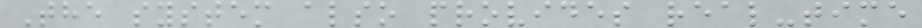The system also provides real-time
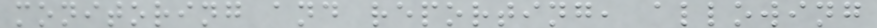monitoring and reporting, allowing
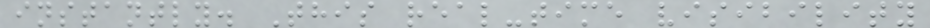instantly. This real-time visibility
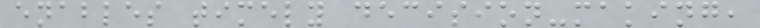enables timely decision-making,
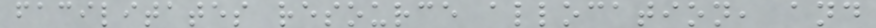facilitates resource allocation, and
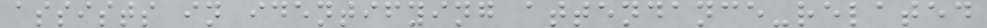assists in identifying attendance-related
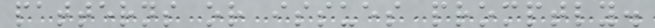patterns or issues promptly.
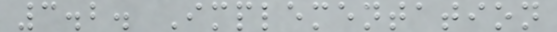3.2. Implementation
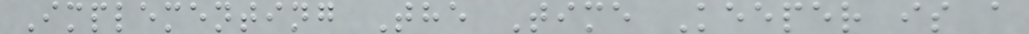Implementing The Time Keeper is a
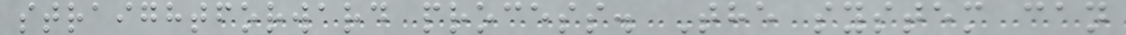straightforward process. The system can
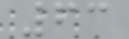63
